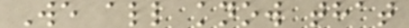We all know that
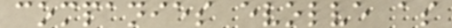companies evolve as
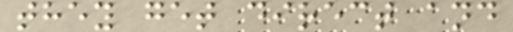they get direct and
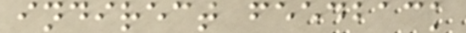indirect feedback
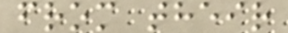from their
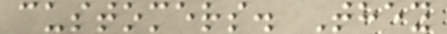customers. They
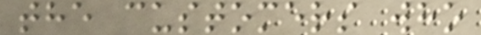the customers who
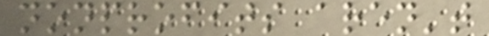nonprofits aren't
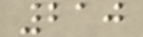210
